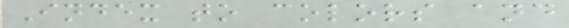Index to colors and
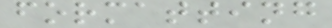formatting
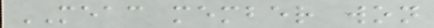MEAC member won
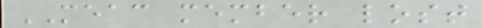MEAC member lost
